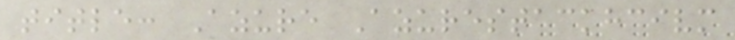title: Azure Azurestackhcivm
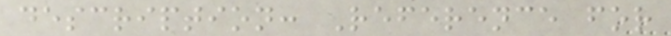description: Reference for
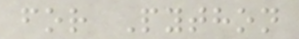for Python
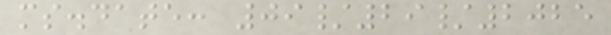ms.date: 09/29/2025
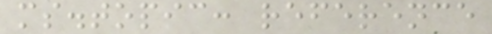ms.topic: reference
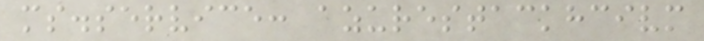ms.service: azurestackhcivm
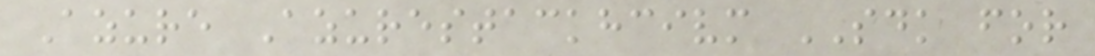Azure Azurestackhcivm SDK for
